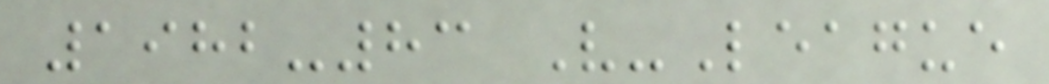1982-83 V-League
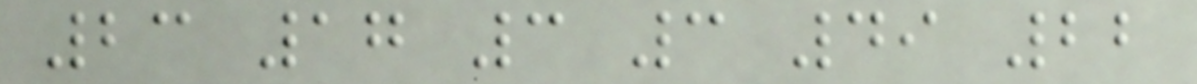23 17 3 3 49 22
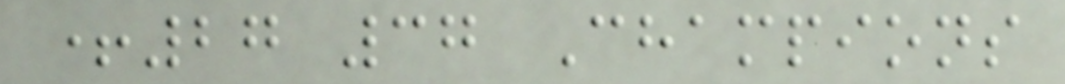+27 37 Champions
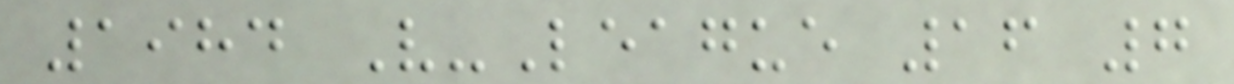1984 V-League 16 7
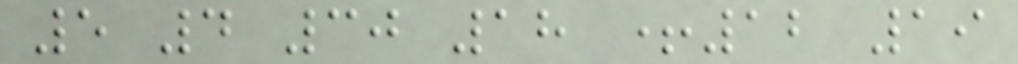5 4 30 18 +12 19
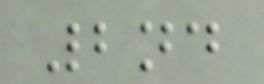2nd
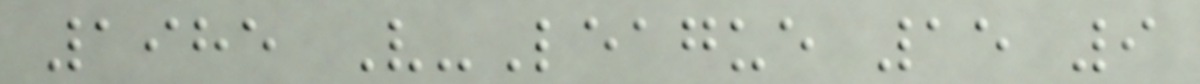1985 V-League 15 9
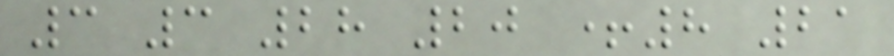3 3 28 20 +8 21
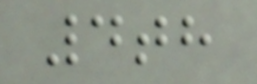4th
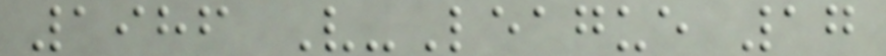1986 V-League 17
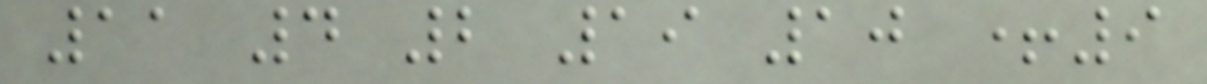11 4 2 19 10 +9
